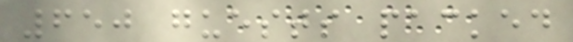650 guests packed
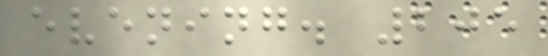evening. 205
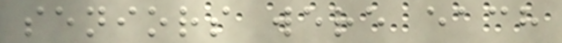seniors were each
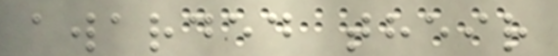awarded their
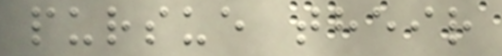pursue their
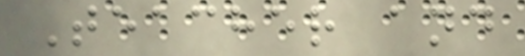Teacher and
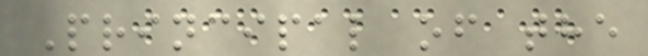Principal of the
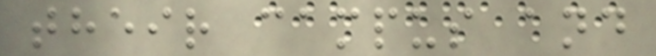their campus and
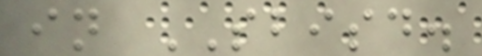in SBISD.
